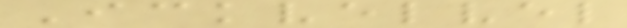Ickvelvel
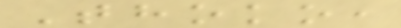Thoko,
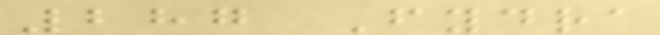287 Fydra
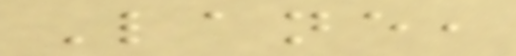Lane,
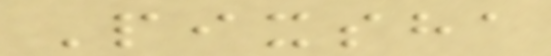Pixsha
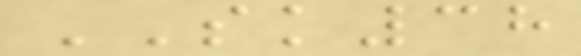SK38
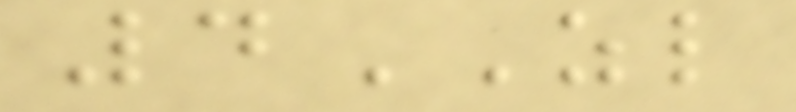4ZL
